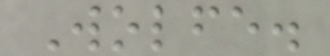Wolfe.
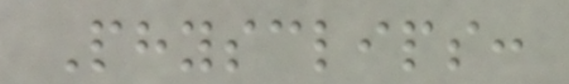Physclips:
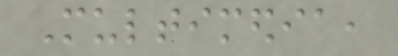Multimedia,
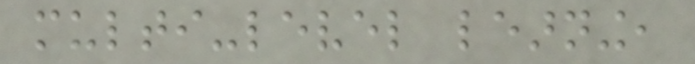multi-level learning,
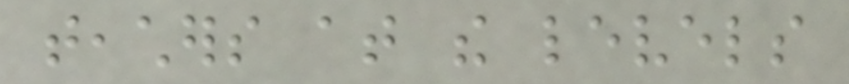teachers at the levels
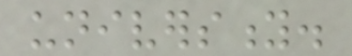university.
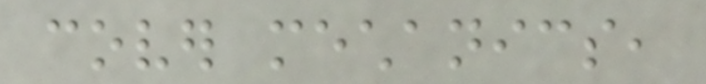cover mechanics,
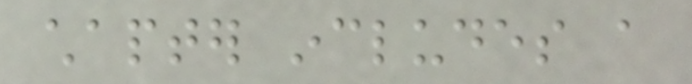chapter includes a
